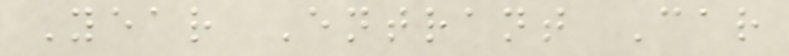Year Entrant Car
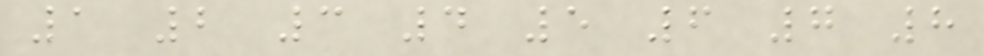1 2 3 4 5 6 7 8
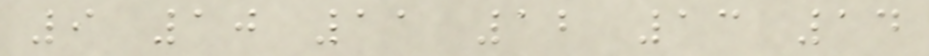9 10 11 12 13 14
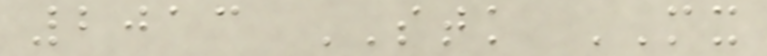2013 STK MX
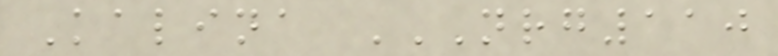Kalina NRG110
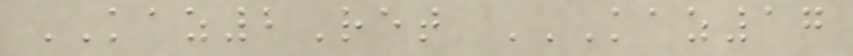KAZ2Ret KAZ17
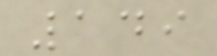149
